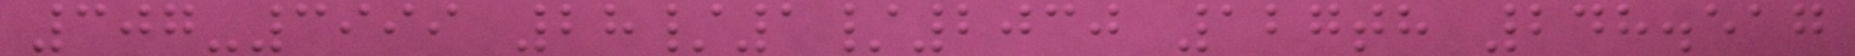307-3999 28/1/2030 127th 248.517
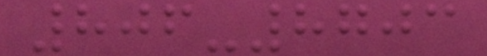806-8703
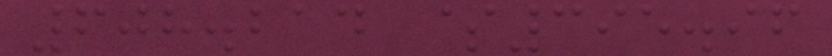608.214 $395.96
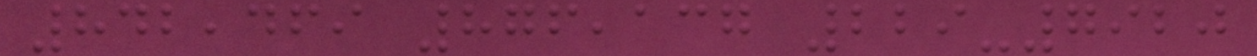842,469 876,137 229-7920
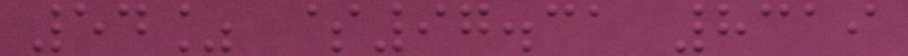54% $97.31 8319
